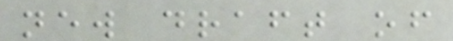new draft of
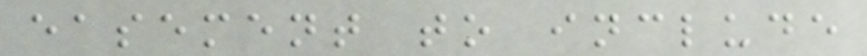easement to include
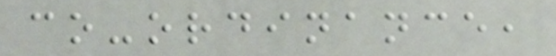co-ordinance,
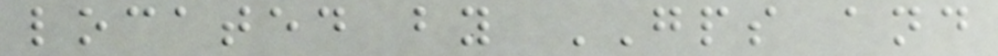located by GPS and
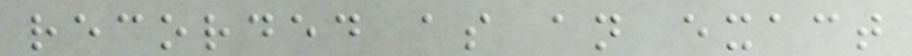recorded as an exact
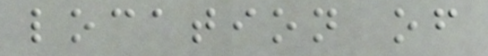location of
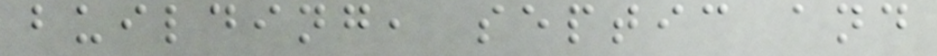building, septic and
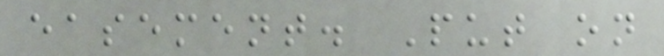easement. Put on
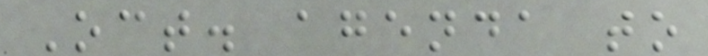Oct. agenda to
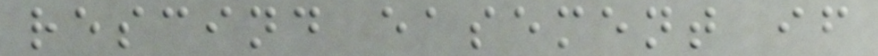rescind easement if
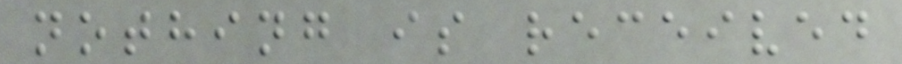nothing is received
